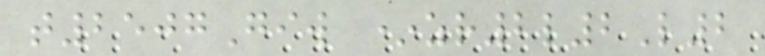t2507Giw *zr2l2L2
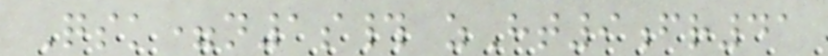Qsk=n1s# zHt9fr41
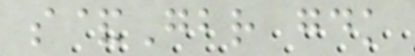s&Gbr gdk
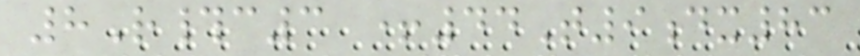8R#c3 +44T9dx83
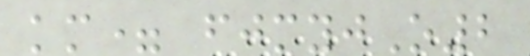km= fjmyjO2
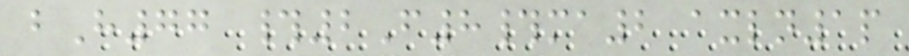bH77 #2F8#ma2 axln1p
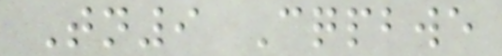Tn9 Cqpbwe
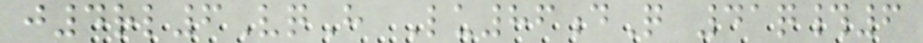j4rl6VqH Lu86dQ 41q#6
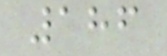186
